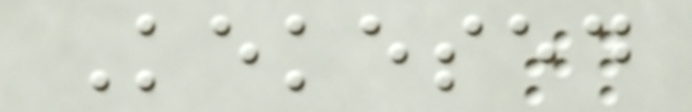Kekesed
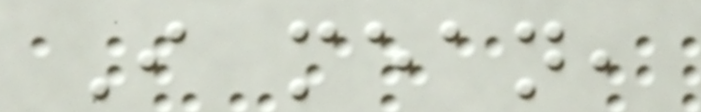I mean,
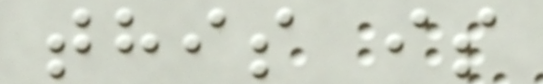this is
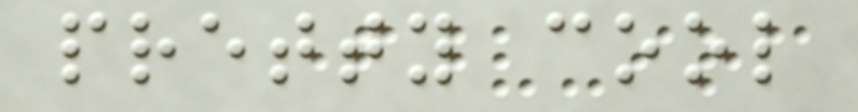pretty cool
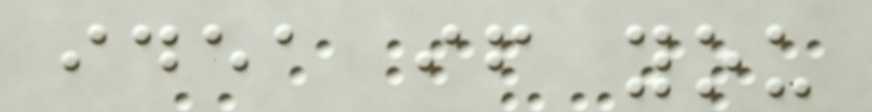idea if you
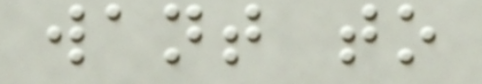want to
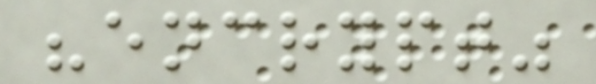"encrypt"
